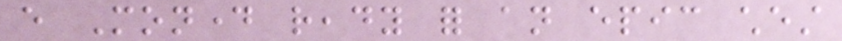every Monday ready for an epic chest
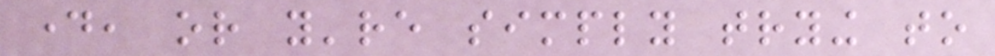day, or you're simply trying to
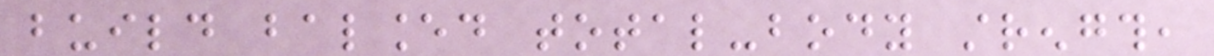build balanced total-body strength,
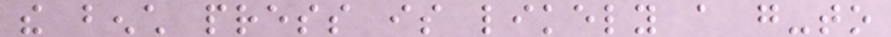the bench press is likely a go-to
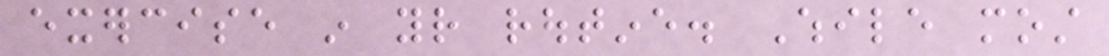exercise in your routine. While most
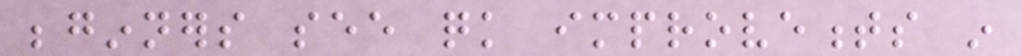beginners see quick improvements in
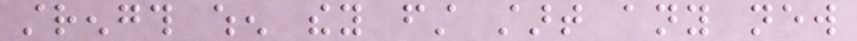strength when they first start any new
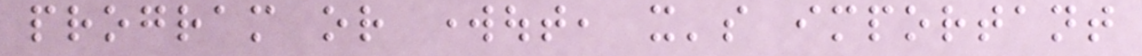program or workout, it's important
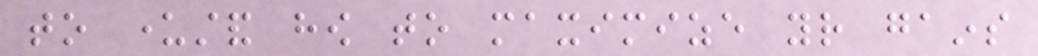to understand how to maximize your gains
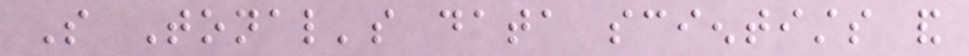So Tonal's data scientists and
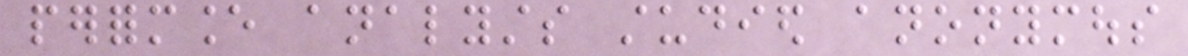performance analysts studied anonymous
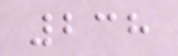238
